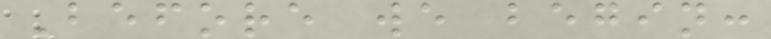Before we begin:
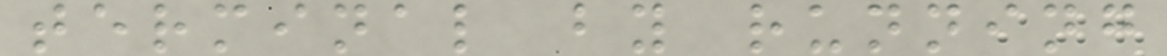terminal by running
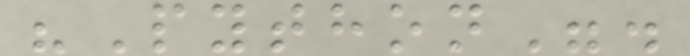"Python".
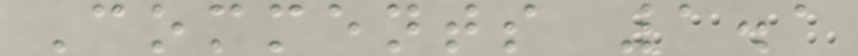Comments 1.1
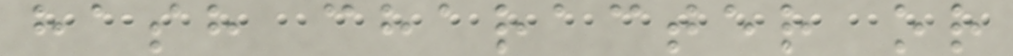hash character or
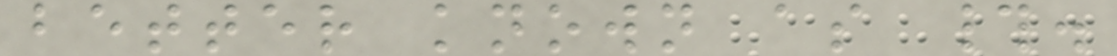better known as #.
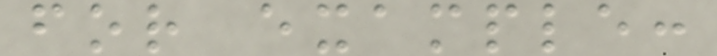for example:
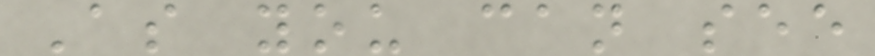As you can see
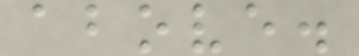above.
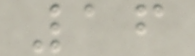16
